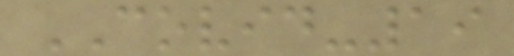COVID-19
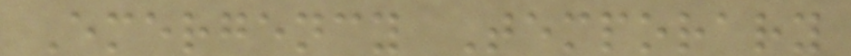Emergency Temporary
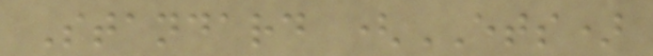Standard (ETS)
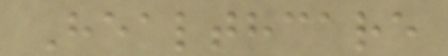Healthcare
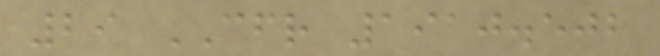29 CFR 1910.502
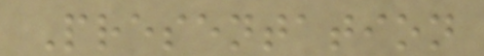Presentation
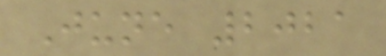June 2021
